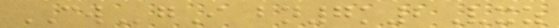CWgI bn7k2Vxz
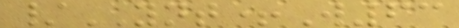/YNT+W63
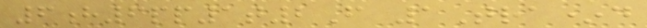6h6pp1t2F 1Tra*d
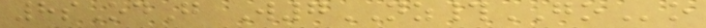8sOdG W7NZ#GOo
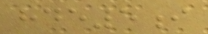hde5i
